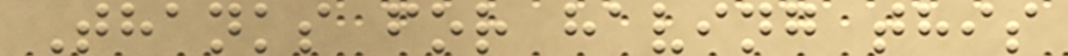Thanks for having this
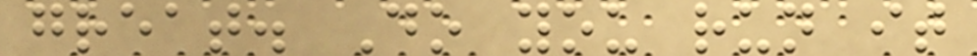great. Do you run it
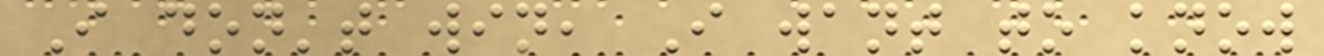I don't win, I want to know
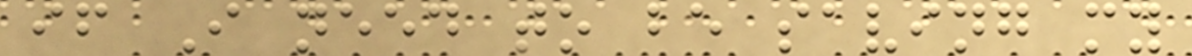if I need to be saving my
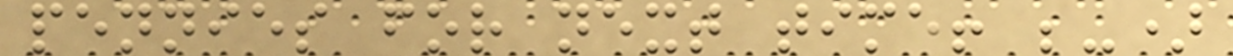pennies for next time! ;-)
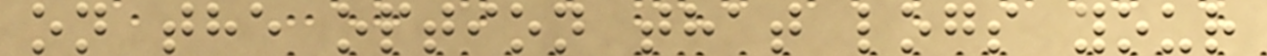on the option that logs your
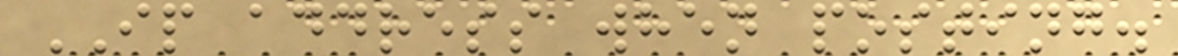IP address when posting.
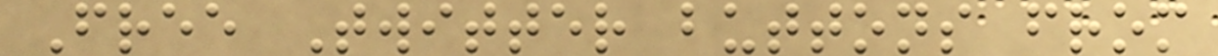Free Twitter buttons from
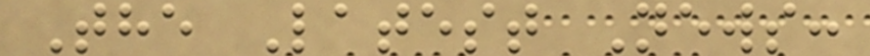The Latest News:
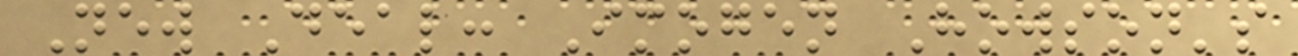New Deal: Imogen Howson's
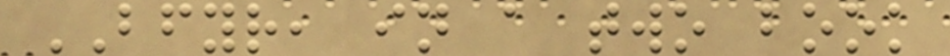BFYR, in a two book
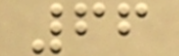66
